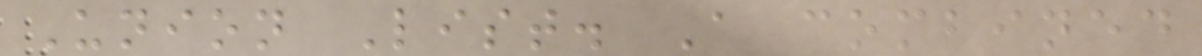Union List. A combined
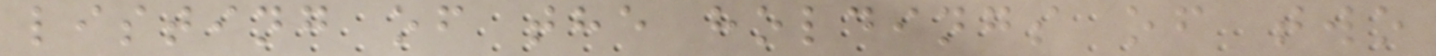listing of the holdings of two
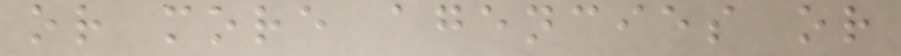or more agencies or
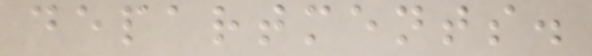departments.
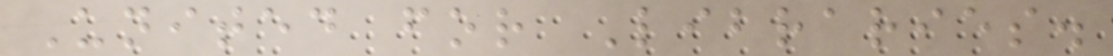United for Libraries.
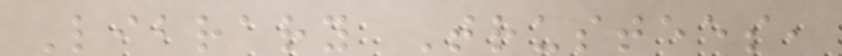Library Trustees,
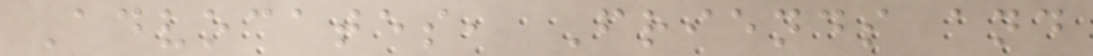Advocates, Friends and
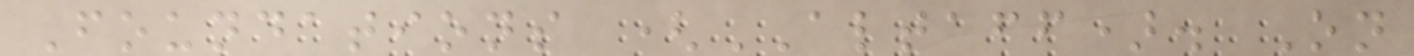Foundations (ALTAFF). On
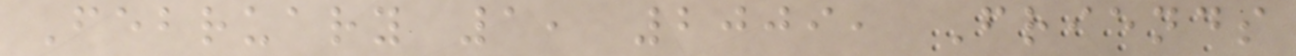February 1, 2009, Friends
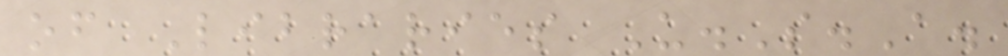of Libraries U.S.A.
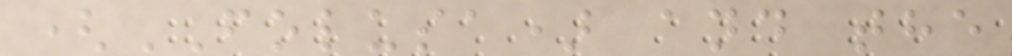(FOLUSA) and the
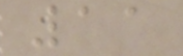11
